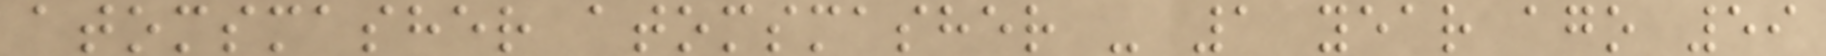atomsmasher atomsmasher - 1 year ago 59
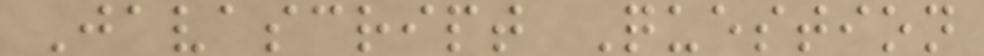Javascript Question
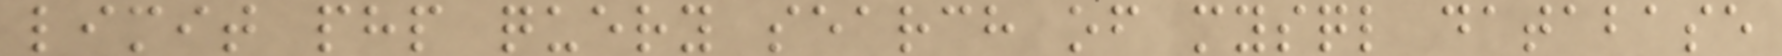limit php query search of mysql database
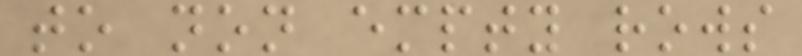to non empty rows
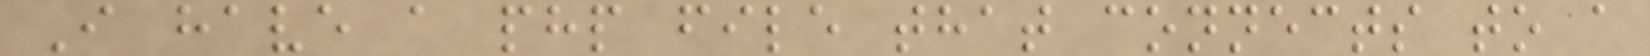I have a php file that connects to a
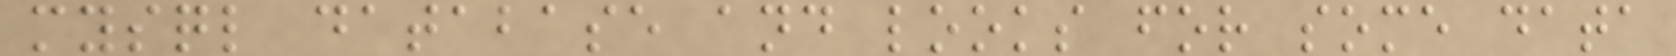mysql database and looks for some data
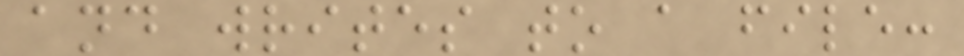and writes to a file:
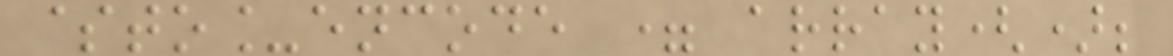$to_encode = array();
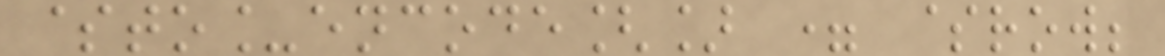$to_encode[] = $row;
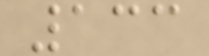133
